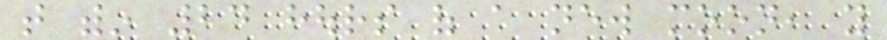that within 24 hours of a new moon, you
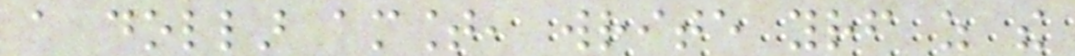a dollar amount, write yourself as the
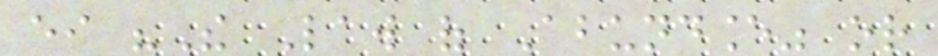either "The Law of Abundance" or
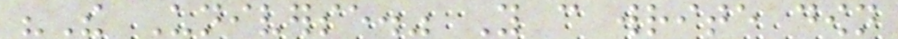"The Universe." You can write down
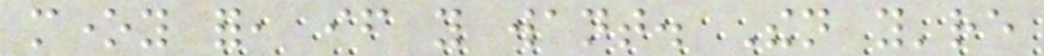money for, if you want. Then you're
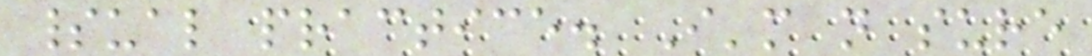spiritual practice. I'm not sure
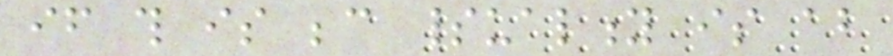if this is because spirituality is about
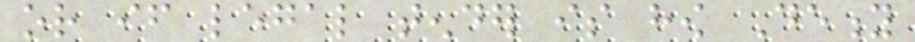or if legal tender is how Deity
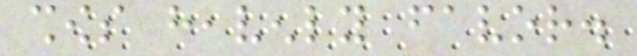shows heavenly favor.
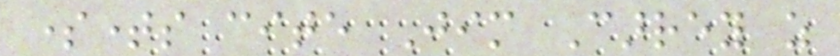sometimes cite Jim Carrey as
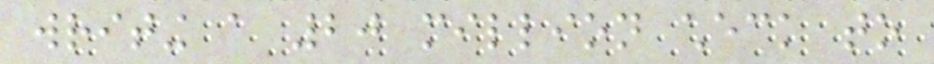writing a 20 million check to
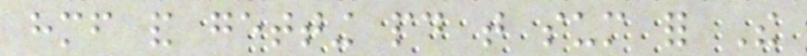himself and getting paid that sum for The
